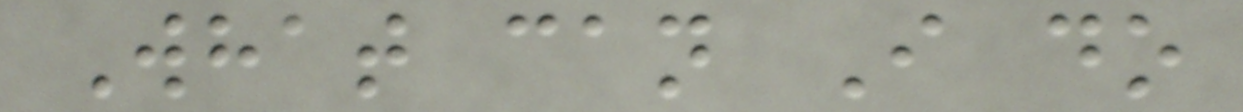What can I do
